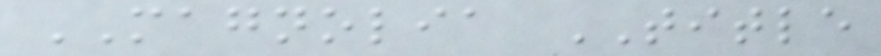MAGNOLIA TITLE
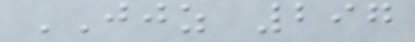JJZ 297
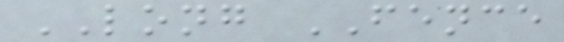LONG FENCE
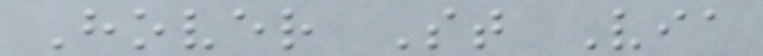Hover St Via
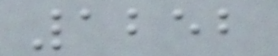1252
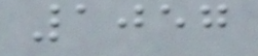1057
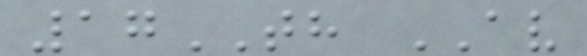17TH AV
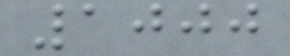1000
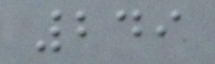249
